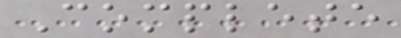Complete
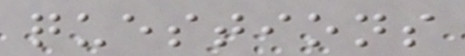questions
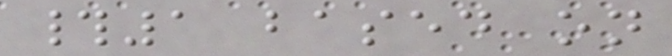#1 based on
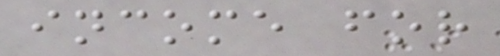income for
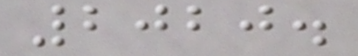2020.
